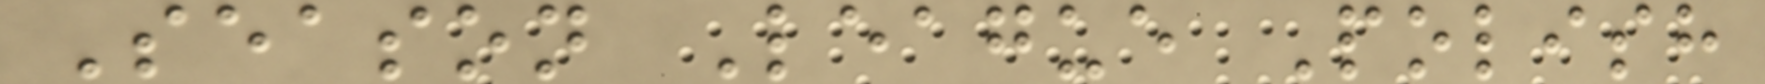Season League Polish
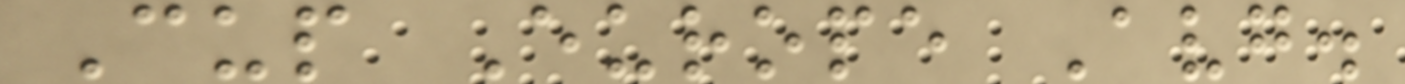Cup Europe Avg.
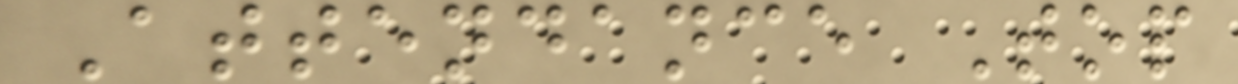Attendance Top
